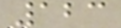123
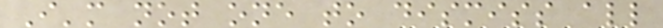I'm not one to dismiss all
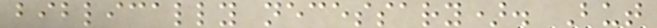biblically necessary). But
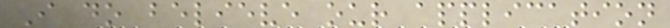I do believe our application
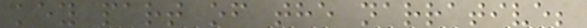key part of the narrative;
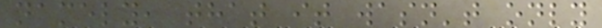namely, that it wasn't only
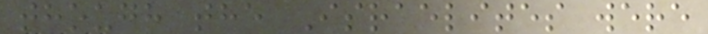though the Israelites were
